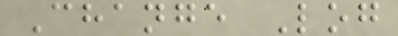Change Log
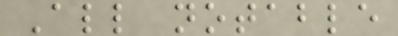All notable
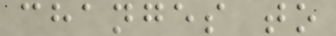changes to
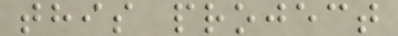this project
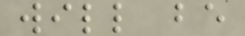will be
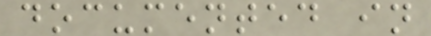documented in
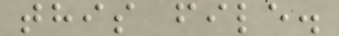this file.
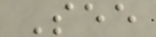See
